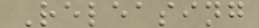Releasing
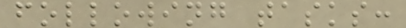following tasks:
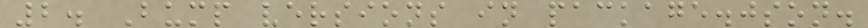2. Bump versions in package.json.
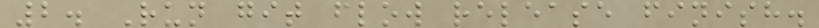2. Run git flow release finish.
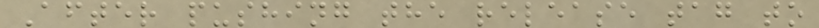After pushing the release tag to
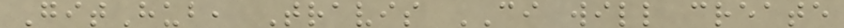GitHub, Travis CI will create
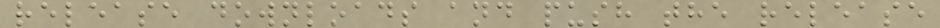release downloads and push the release
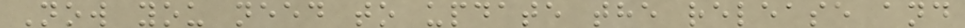Now you need to update the release and
